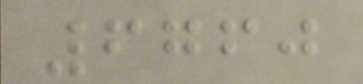6760
